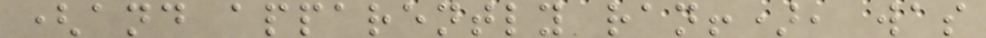(and apparently ran!), was
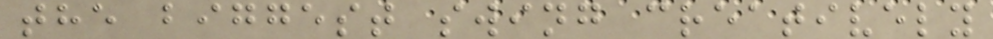the biggest swing creatively
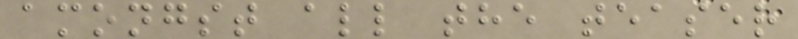amongst all the teaser
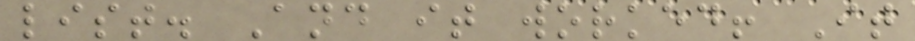list. And it worked! It
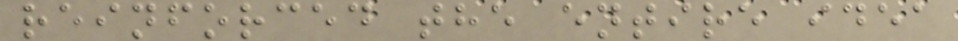reinforced the entire idea
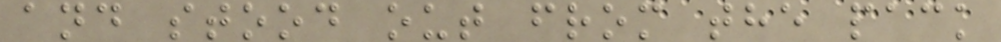and stood out from the pack
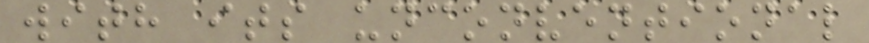with its unconventional
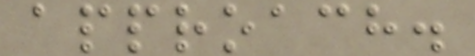approach.
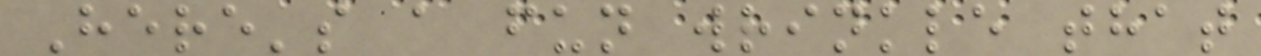Here's a fun wrinkle that
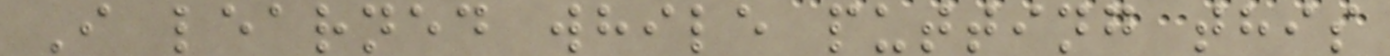I learned while putting this
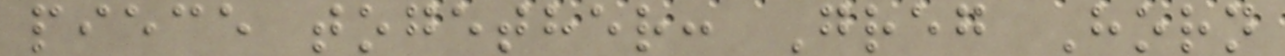piece together: Greg Horn
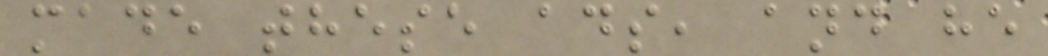made these ads, and he
